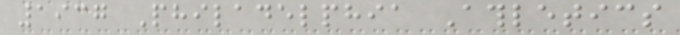1937 Philadelphia Athletics
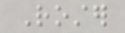Roster
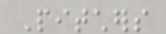Pitchers
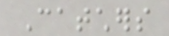Catchers
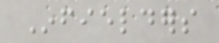Infielders
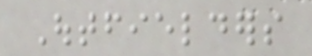Outfielders
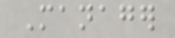Manager
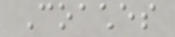Coaches
